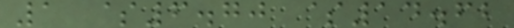1 $6.70 $14.62
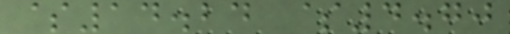$14.24 $4.70
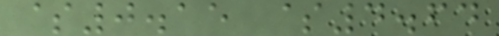$0.15 $4.64
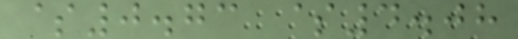$0.73 $4.08
